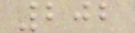202
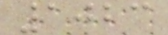1023
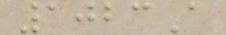1023A
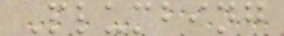Plumbing
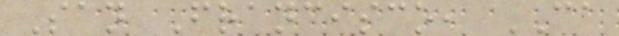San Francisco, CA
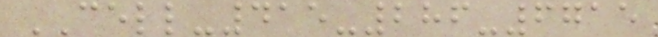CELL-415-286-6715
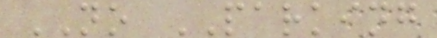NO PARKING
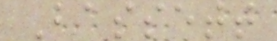Bassett
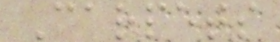Carpets
